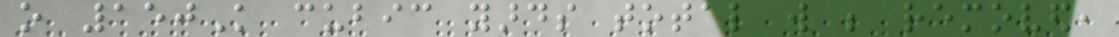o 150K cubic yards total will be removed,
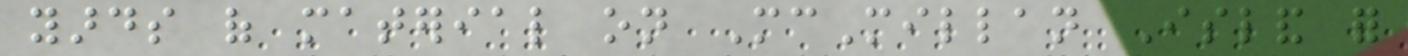yards of material on McMillan Island for
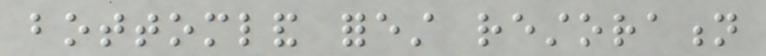bottomland forest restoration
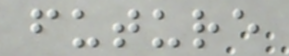future
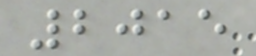2015
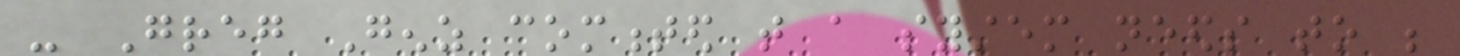- Greg Genz commented that a system needs to be
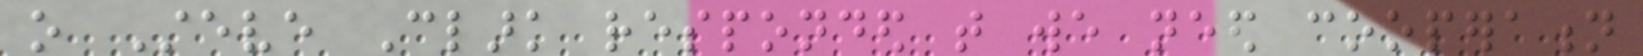o Steve Clark responded that we need cooperation
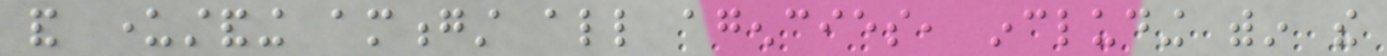and understanding amongst all agencies, including within the
